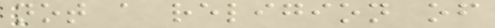not a religion of
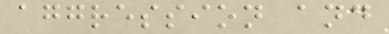aggression and
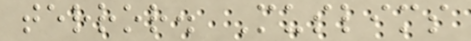terror. Muslims
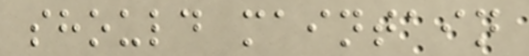should maintain
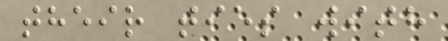their ties with
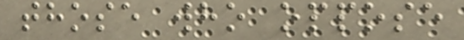those who oppose
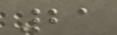21
